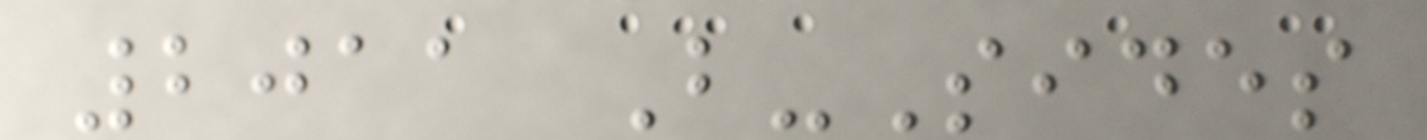2011 B-Sides
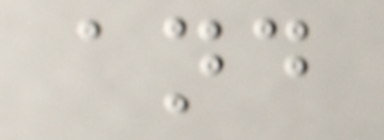and
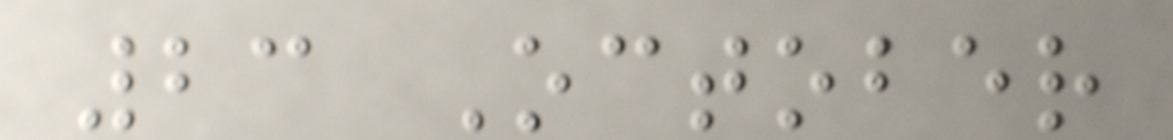23 October
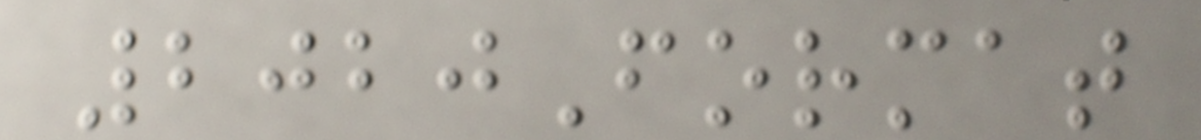2020Format
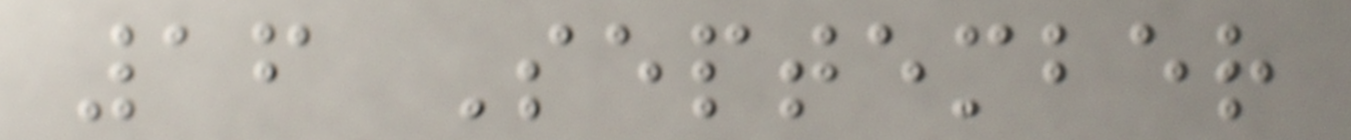16 September
